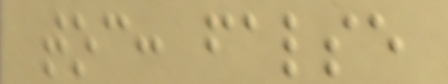toc: false
